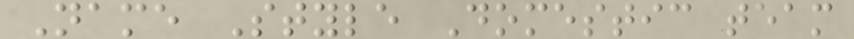Name Style Domestic team
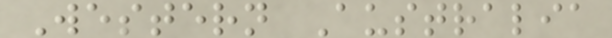Western Australia
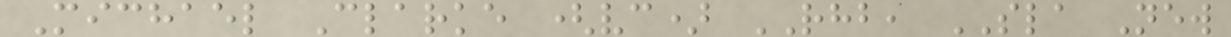Michael Clarke (vc) RHB, SLA New
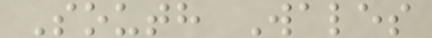South Wales
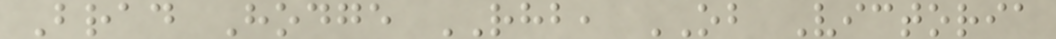Brad Hodge RHB, OB Victoria
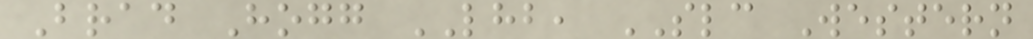Brad Hogg LHB, SLC Western
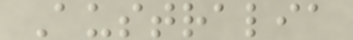Australia
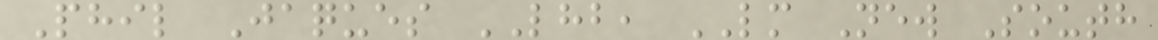Phil Jaques LHB, LM New South
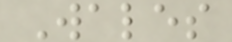Wales
